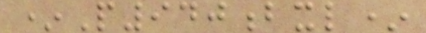*P940bxl*
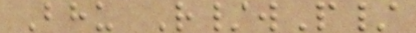Bhu R/wP/
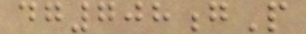dg708gP
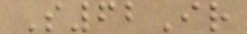S62Ir
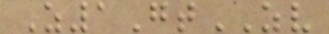Z1GtZV
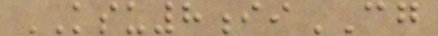KSU8iiCG
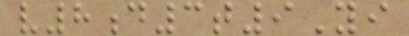v8d3t9Yi
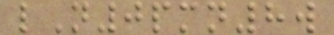lN0pmn8w
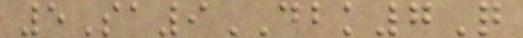5Sa9DBK7Q
